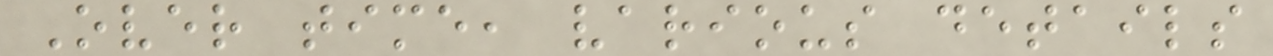Over time, various details
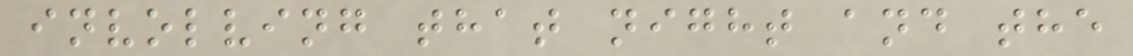involving that night and the
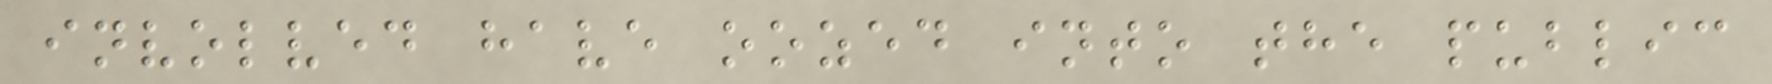involved have oozed into the public
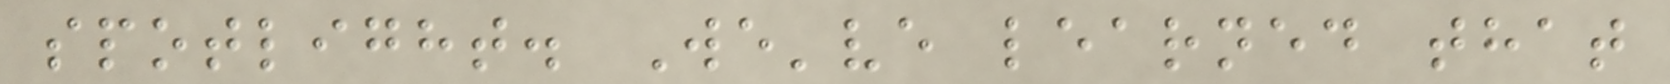spotlight. We've learned that
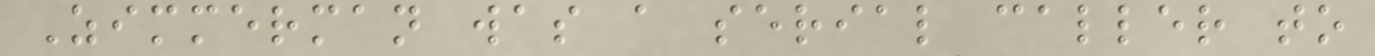Zimmerman was a serial caller to
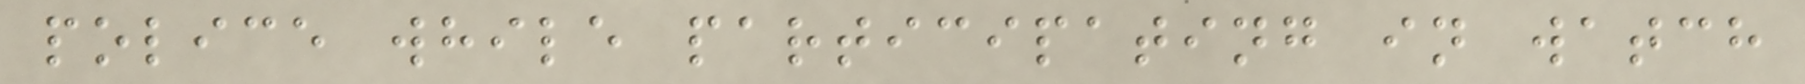police while participating in watch
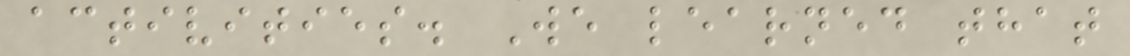activities. We learned that
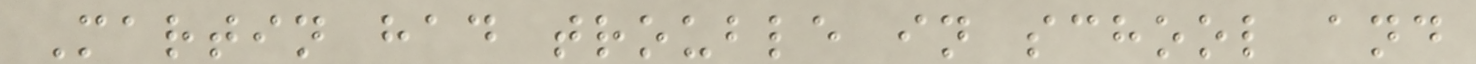Martin had trouble in school and
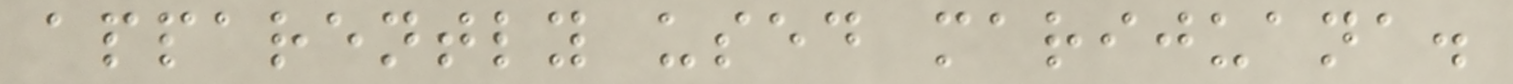apparently used marijuana.
